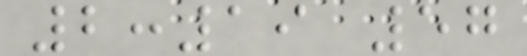2:19 57
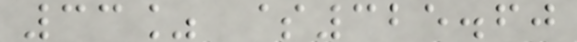33% $325.60
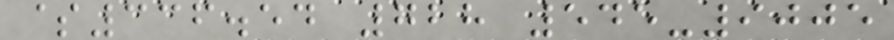$336.54 728 545-9005
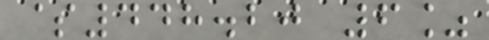$448.20 6%
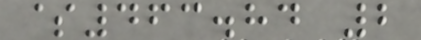$463.84 2
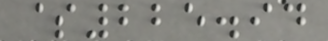$225.94
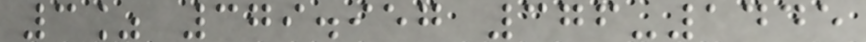3% 379.957 376-1445
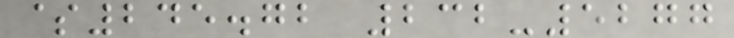$245.72 232-5277
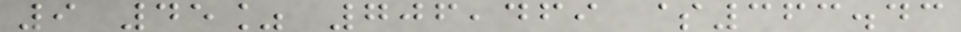9 45% 706,469 $363.43
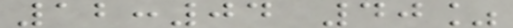12:04 40%
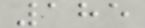185
